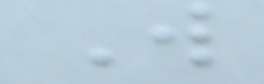W
